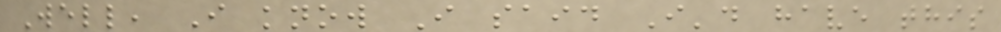Well, I know I said I'd have this
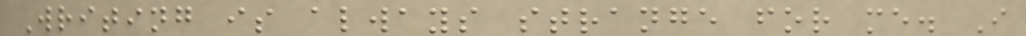Writing is always strange for me. I
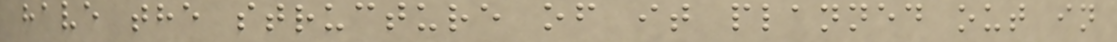have the structure of it planned out in
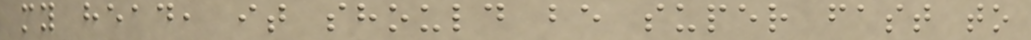my head, it should be super fast to
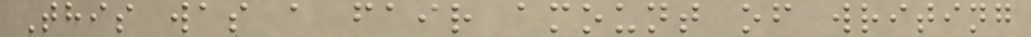This was a fair amount of writing
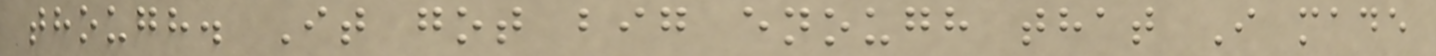though. It got big enough that I made
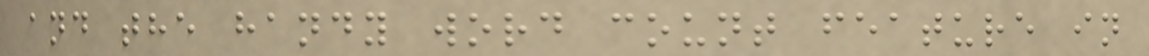and the handy word count feature in
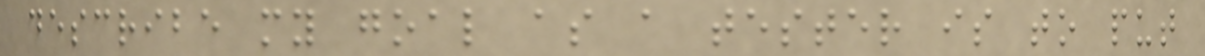describe my goal as a tester is to put
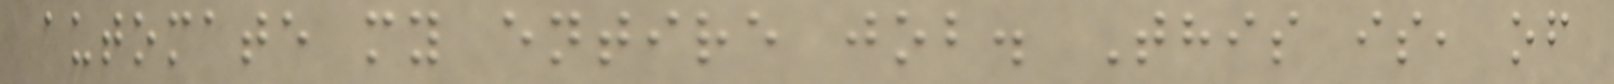automate my entire job. This is, of
